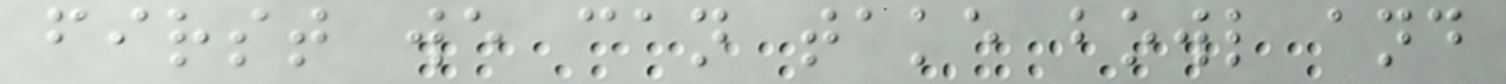first we can take bowl and
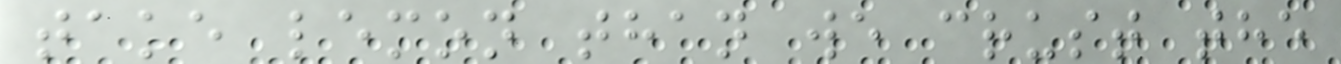take lemon than we crust the
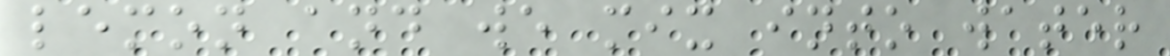lemon and we mix into water
